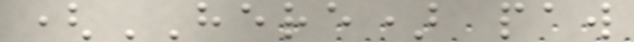(HERE) paw
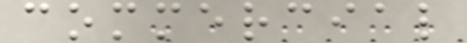commercial
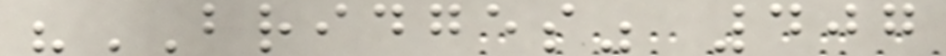"BRIDGES" 407
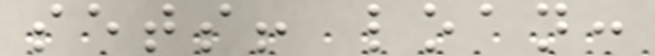sets! loan:
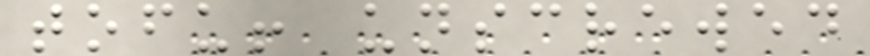tofu! unscrewed
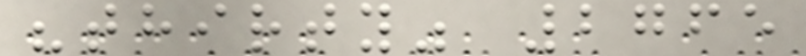"thirty" 2765
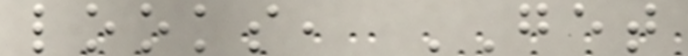looks, GET
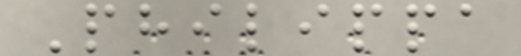Philippa
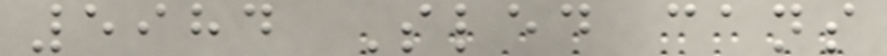5984 Sled cans
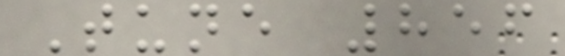Tune 856
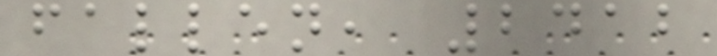fallen, 2412
